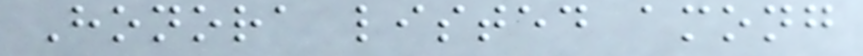Honora listed among
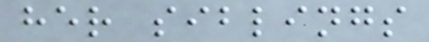her siblings
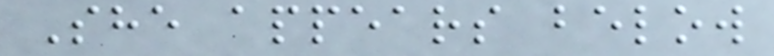She appears below
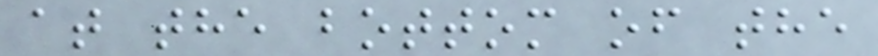at the bottom of the
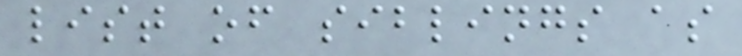list of siblings as
